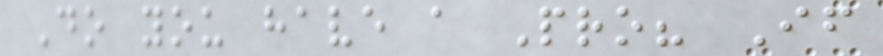Do you have a Pro? If
